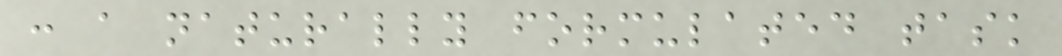: a naturally formulated task
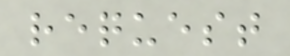request
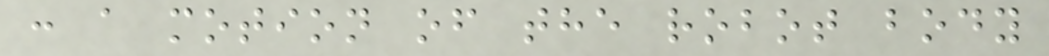: a motion of the robot body
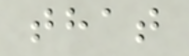that
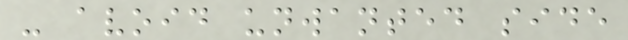- avoid unwanted side
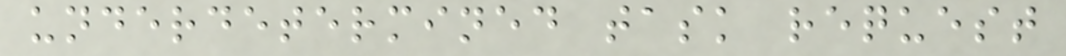underdetermined task request
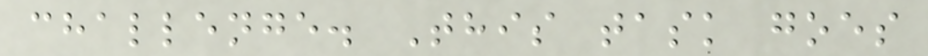challenge. This task goes
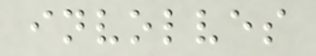involves
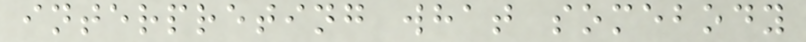interpreting what somebody
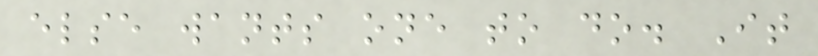else wants one to do. It
